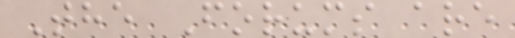The Forums are
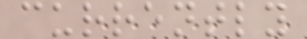currently
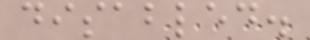disabled.
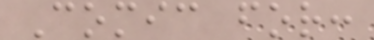Comic for:
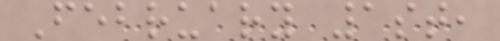February 1st,
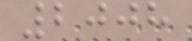2008
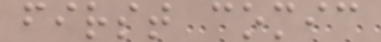first comic
